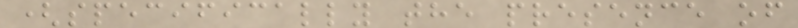(specifically the presence of
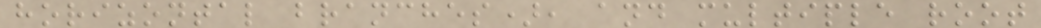horizontal branches), and multiple root
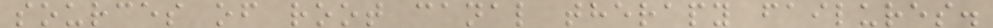sources of root canal therapy failures.
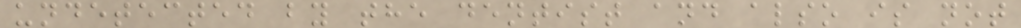undetected by the dentist and also is not
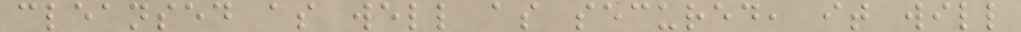cleansed as well as secured, it will
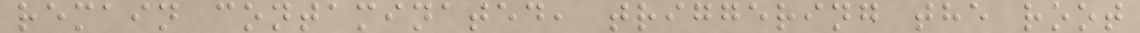remain contaminated, triggering the root
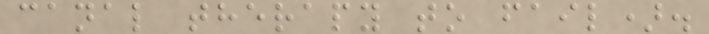canal therapy to fail).
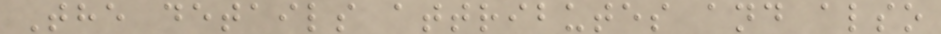The details attributes and also
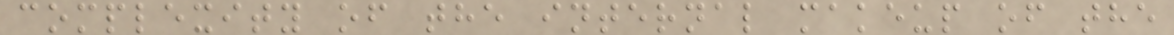complexity of the internal makeup of the
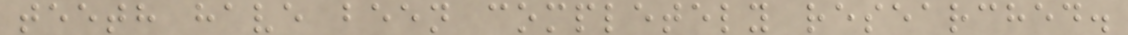teeth have been completely researched.
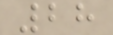28
